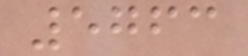5763
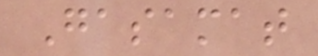Gasamat
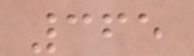365
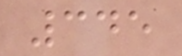345
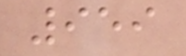959
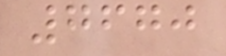7670
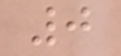0
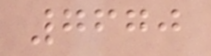7670
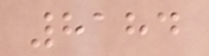8184
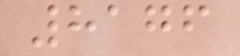8176
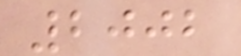2002
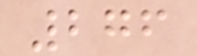276
